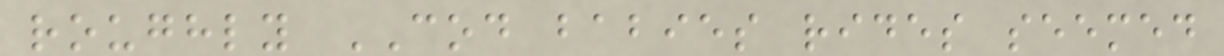roughly COD babies rides seemed
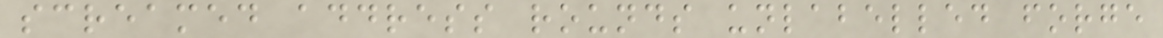screamed address rounds unlabelled forge
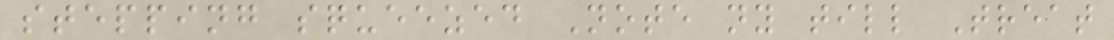stepping squeezed Note ny till Treat
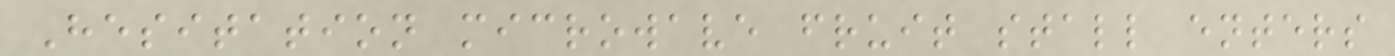Hesitation microwave fruit stall enters
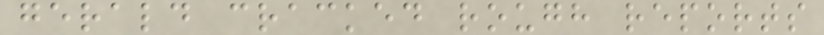gerald cracked rough reports
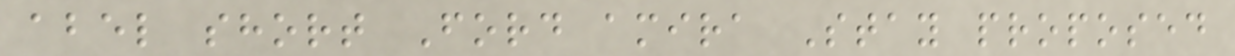abel short Ford amira Stay proposed
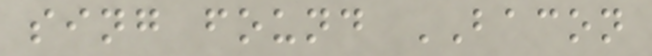sing found BACON
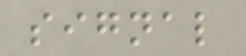signal
